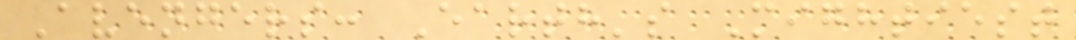Avengers: Earth's Mightiest
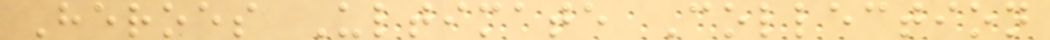Heroes Ultimate Collection
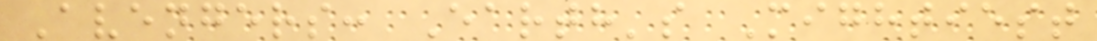Avengers: Earth's Mightiest
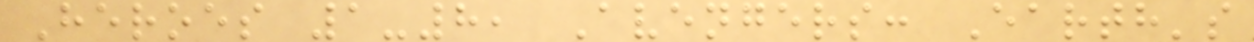Heroes 1-8, Avengers: Earth's
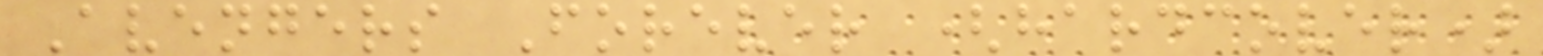Avengers Forever (hardcover)
